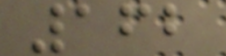162
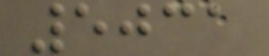5031
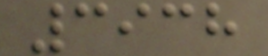3938
